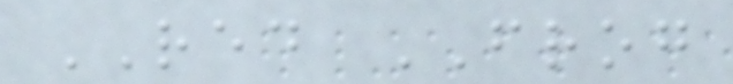RED FROG
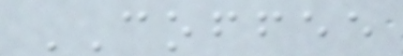COFFEE
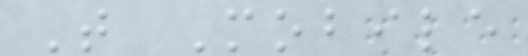T Mobile
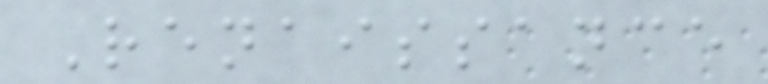Renaissance
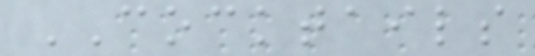COCKTAILS
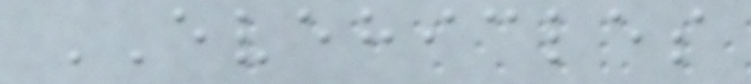EVEHICLES
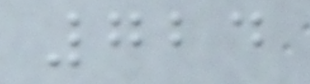724
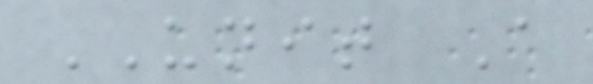UNIT A
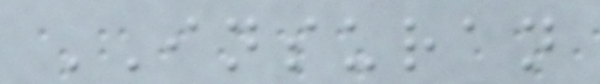INSURAN
